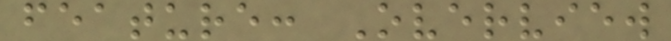feature: Overview
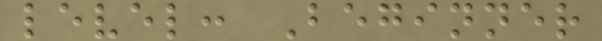level: Beginner
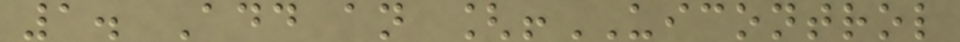1. Add an [!UICONTROL
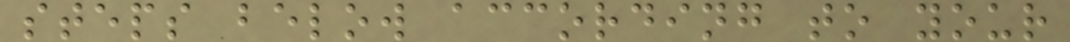steps below according to your
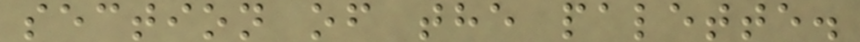section of the palette.
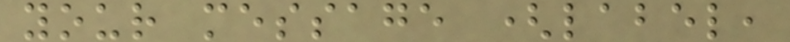your message (label,
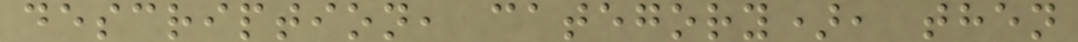description, category), then
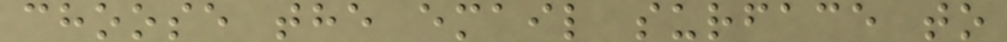choose the email surface to
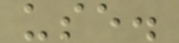use.
